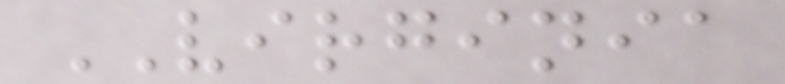VIRGINIA
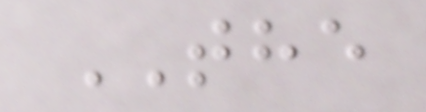THE
